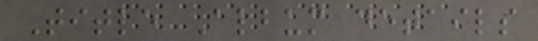Title Album details
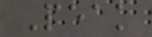Peak
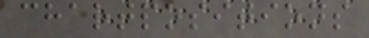chartpositions
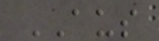AUS
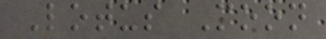Lotus Moon
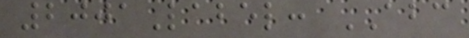2001Label: ABC
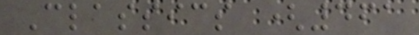Classics (461
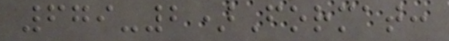679-2)Format:
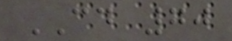CD 70
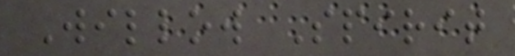Willow Spirit
